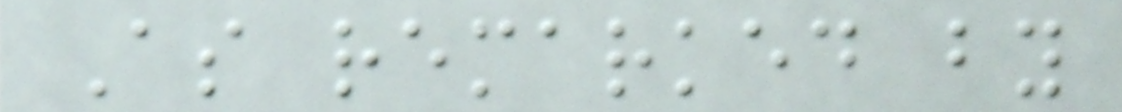As remarked by
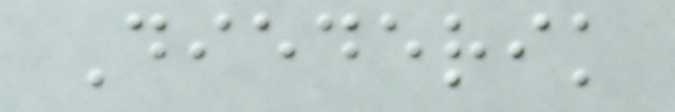Diederik
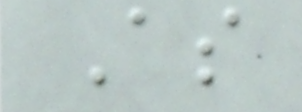As
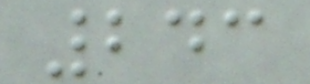243
